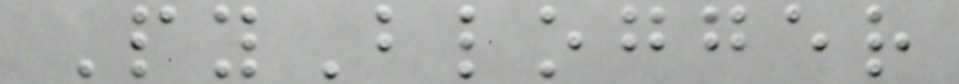PyBlogger
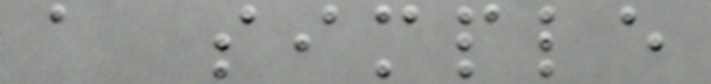a simple
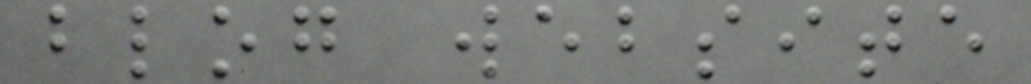blog website
